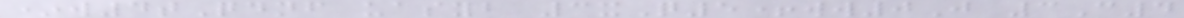*w4tQdnf uasyb 3xQ5+ww0J 3C4
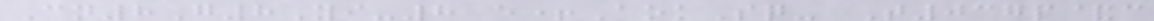Cn8G8Yi-8 e+AokSq- T037p&c
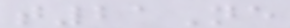t21Ne
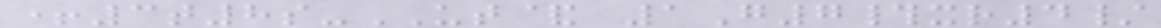+3t8s-UT& 1G7#xr4/
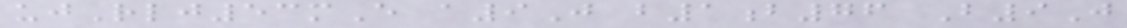ujRlj53mE a9J b1b76 B9J
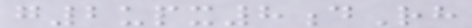g2upx8dRh
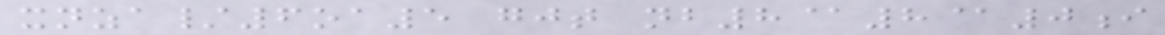xnza/6oa5 gjt nb8@8@0i
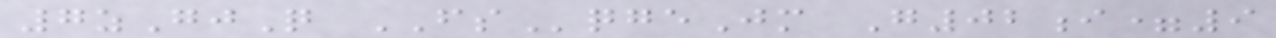7zGjQ FSqgeJm G02i=9
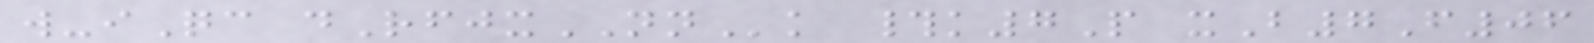w-iQc dRfjxNNk #k7P xB7F06
